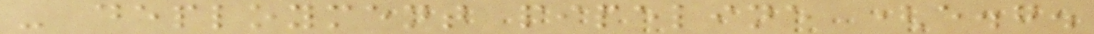- deployment pipeline (e.g.
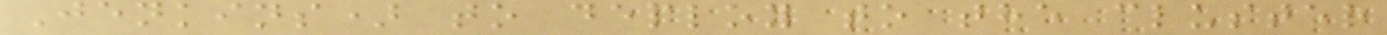Jenkins) to deploy to the cluster
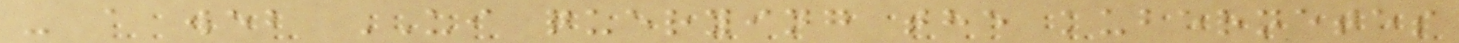- a web UI querying the kubernetes
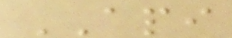API
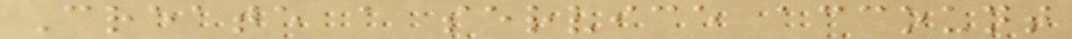Create a service account
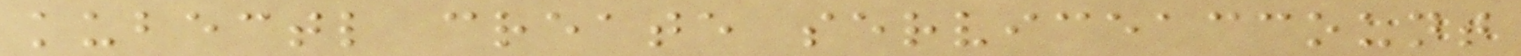kubectl create serviceaccount
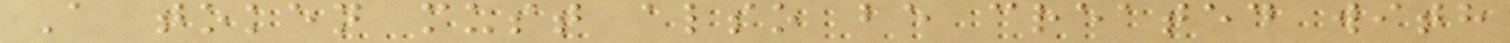A token must also be created with
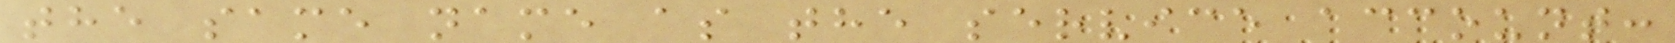the same name as the service account:
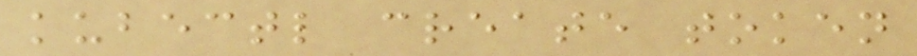kubectl create token
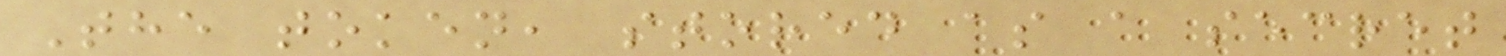The token, stored as a secret
